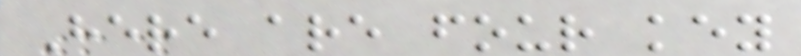Here are four key
